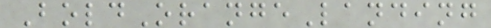BoldOrangeLanding
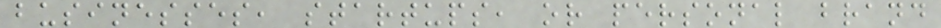businesses, startups, or personal brand
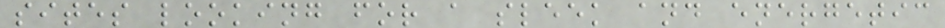sites looking for a sleek and energetic
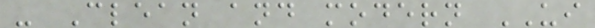- Clean and modern UI
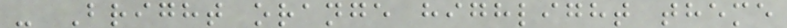- Bright orange highlight theme
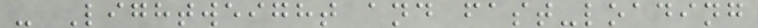- Lightweight and fast-loading
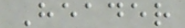Header
